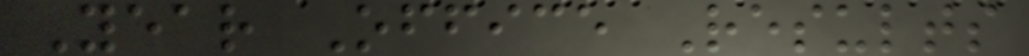Year Office Results
